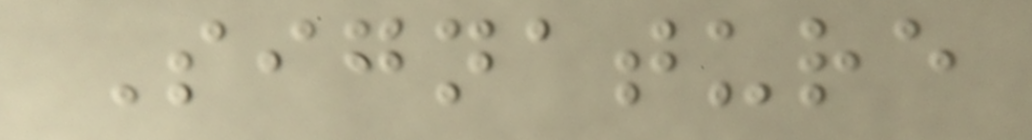Signature
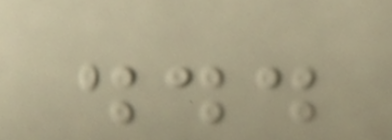...
